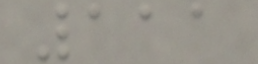111
